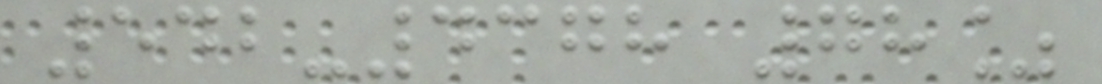542-4378 78%
